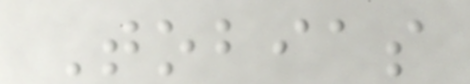Tobias
